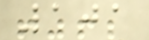101
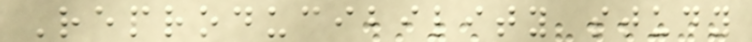Reproducibility study
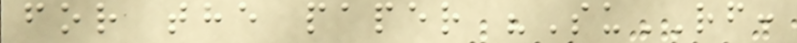for the paper "SuRF:
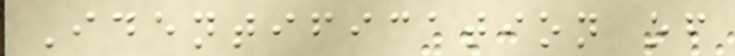Identification of
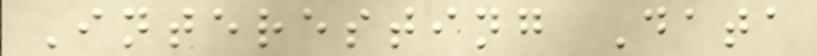Interesting Data
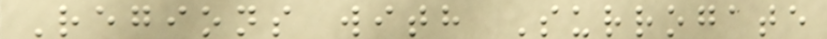Regions with Surrogate
